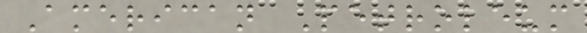American Petroleum
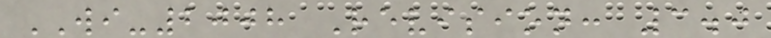WI-2008 Revision: 3.0
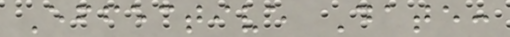Effective Date:
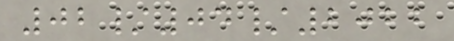02/04/2022
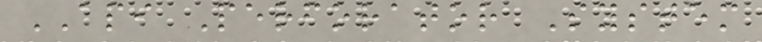API Perforator System
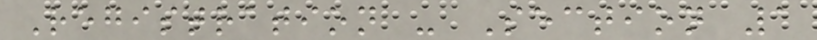Registration - Section 1
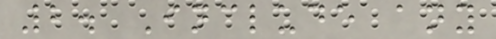2. Include any
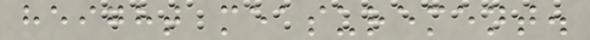height measurement.
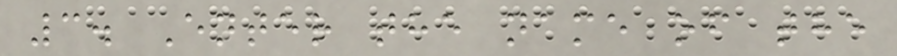3. Enter the name of the
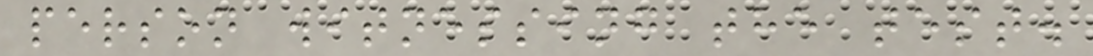person witnessing the test.
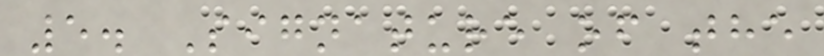5. Signature of the
